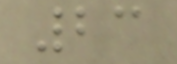23
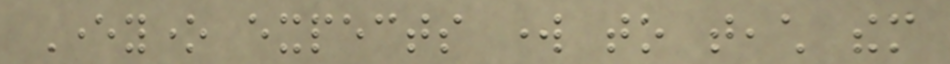Everyone expects work to teach them
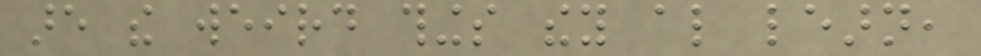are the weird things they also learn,
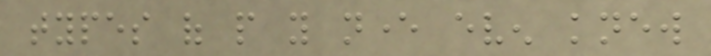types of people you never even knew
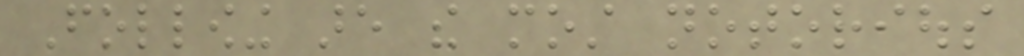Following are the most notorious
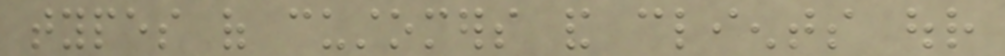types of customers and clients our
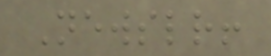Newsletter!
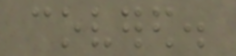covered.
